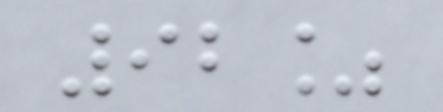92%
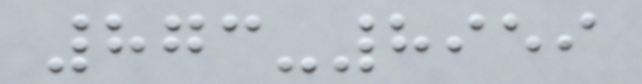873-8959
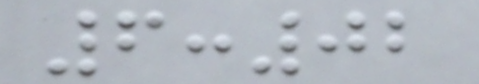6:02
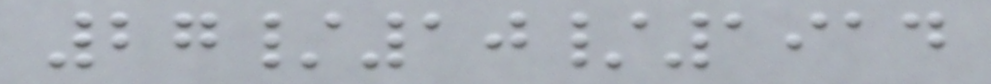27/10/1914
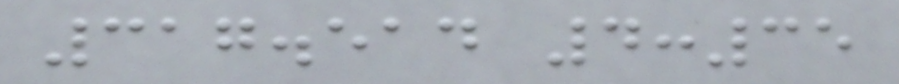317.514 4:35
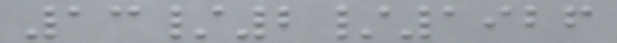13/2/1926
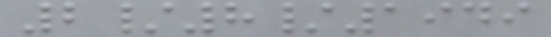2/8/1949
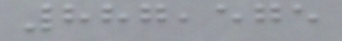887,575
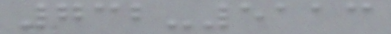732-5113
